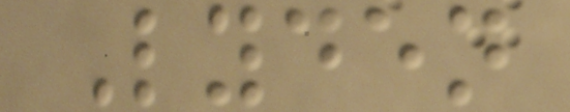Lyden
